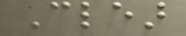Clear
